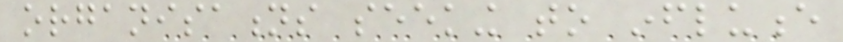organisations seeking to influence
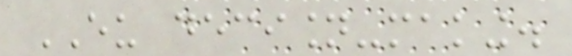EU decision-making.
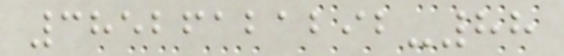38526121292-88
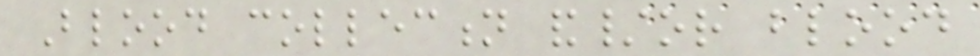Blood collection and/or blood
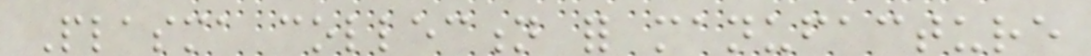Plasma collection for manufacture
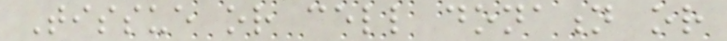Tissue or cell donation or
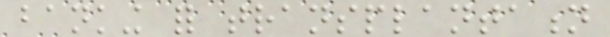banking for transplantation
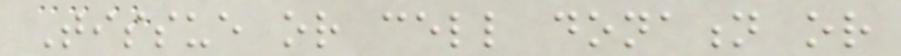Tissue or cell donation or
